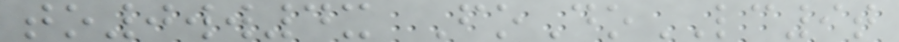to0ww4x FoDoLC9t
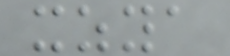xzya
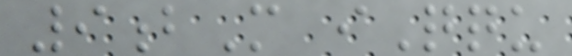9bM iQqu
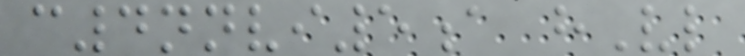c4nnvi5a hVl
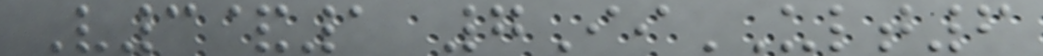V3&1 7IiULT6
